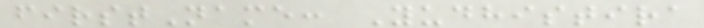firstName: Yudhistira
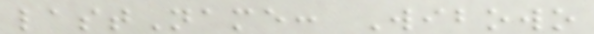lastName: Wibowo
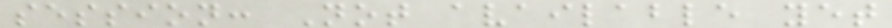session: Not available yet
